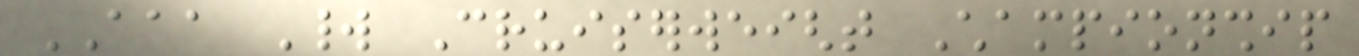AAA World Cruiserweight Championship
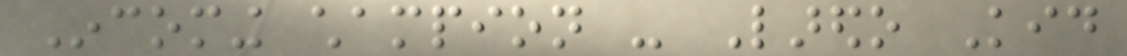Incoming champion - Laredo Kid
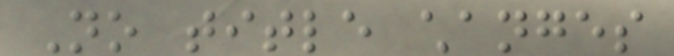No title changes
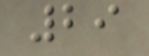29
